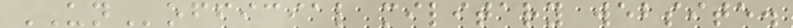UNofficial military website.
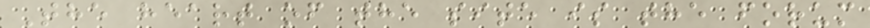The heart of the site is the forum
